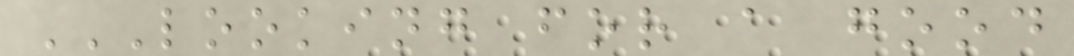LOOKING FOR A GOOD
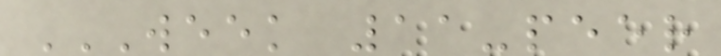WEEK 11-PEER
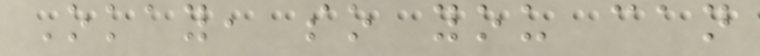Okay, so you can
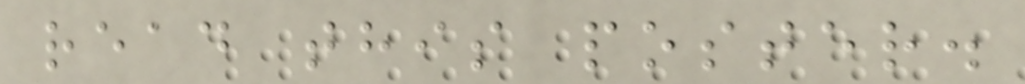read this poster.
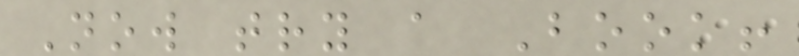Now try a Book!
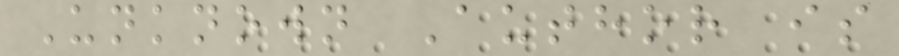Unknown Author is
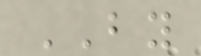BY
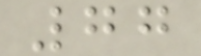77
